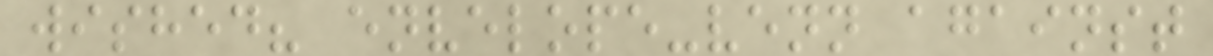wished? envelope-venn against
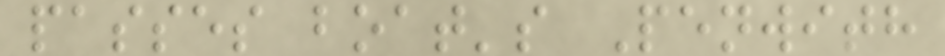passes boat's Penwith
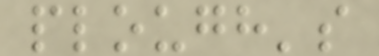plough's
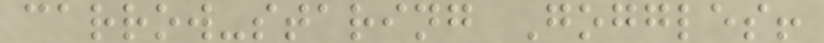carrow-staring Goggles!
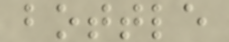bottle
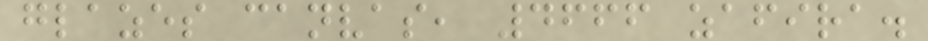glazes canvas, 4666 zafira.
